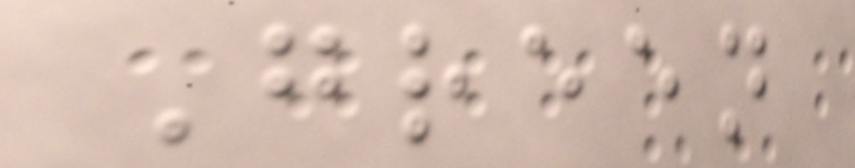Green
